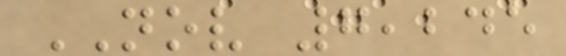NOV 7,245
